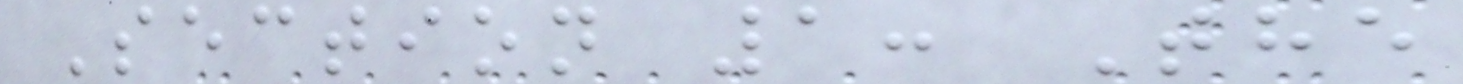Section 1: The
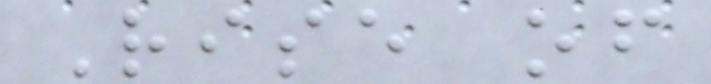Rise of
